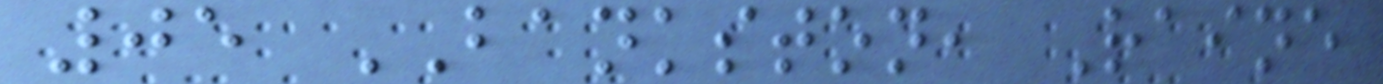05 BANKSTON, Raine
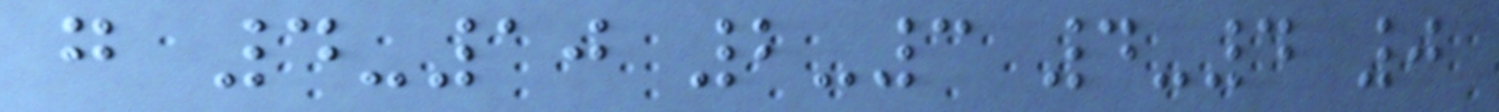g 4-10 2-3 4-4 0
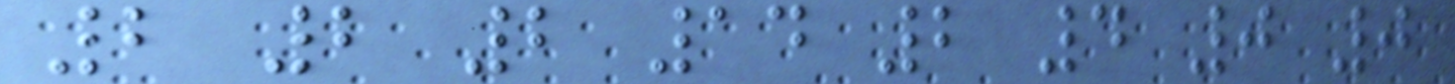2 2 2 14 2 4 0 0
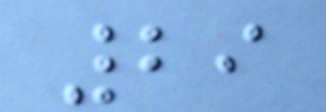29
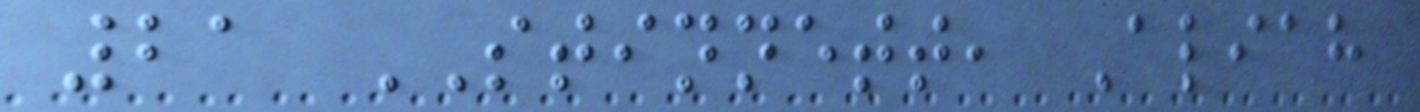21 STINNETT, Aliah
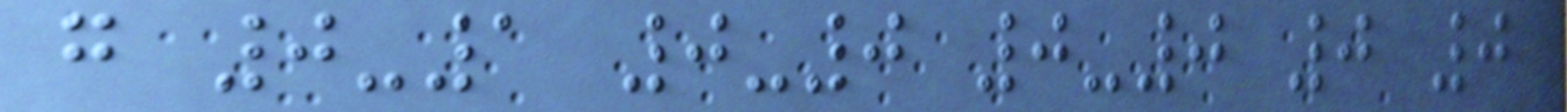g 0-1 0-0 0-0 0 0
